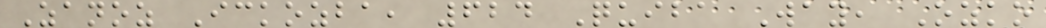Zanoz Ickozba, 624 Quiba Way, Ozko
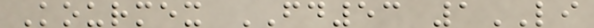Kourmex FD53 1LI
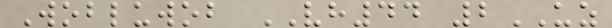Wobluwob VH44 2UZ
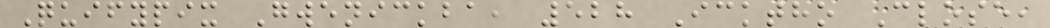Quifypix Gwenickba, 528 Icktho Close,
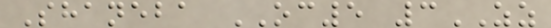Shaneba OC5 3ZZ
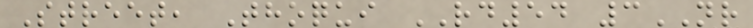Street, Thoqui RD54 3NR
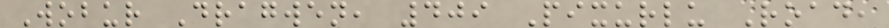Wobur Dragwen, 409 Pixurlu Road,
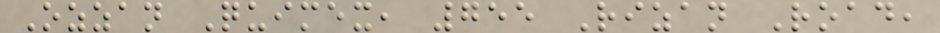Ozzan Quimex, 755 Rizan Road,
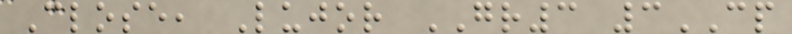Close, Lujor GR3 3CP
